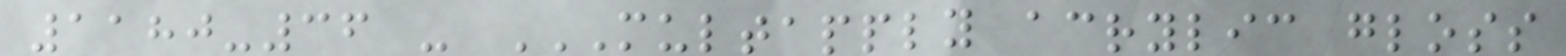1180-36 - MULTAPPLY ACRYLIC GLOSS
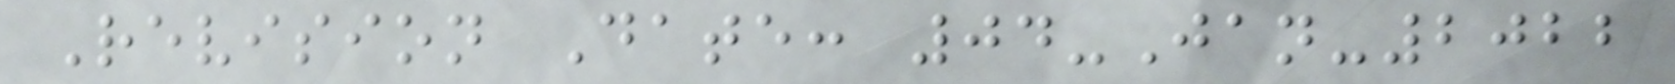Revision Date: 04-Jan-2022
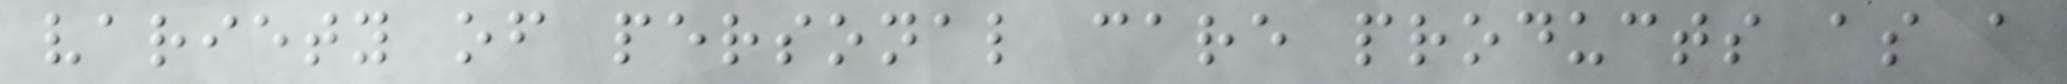variety of personal care products as a
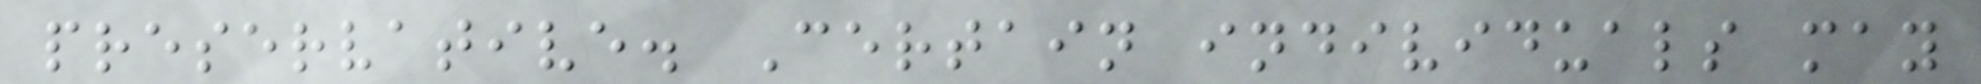preservative. Certain individuals may
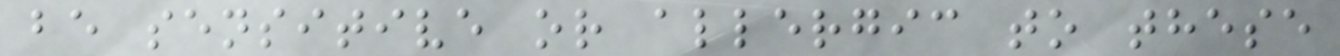be sensitive or allergic to these
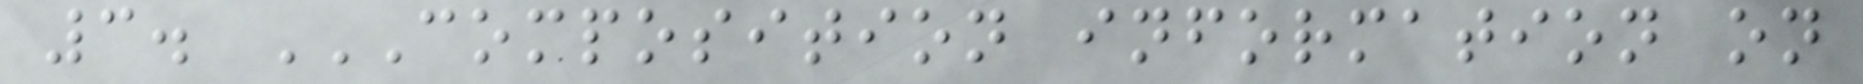3. COMPOSITION INFORMATION ON
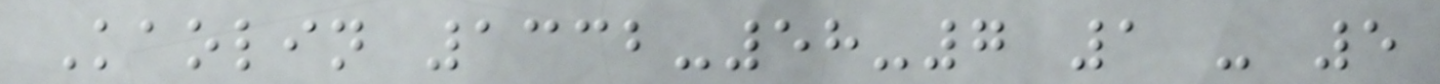Kaolin 1332-58-7 1 - 5
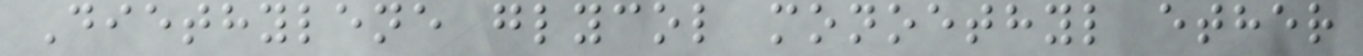Diethylene glycol monoethyl ether
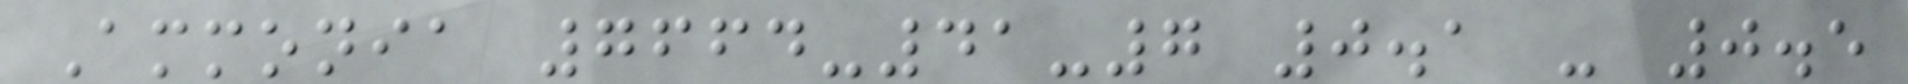Ammonia 7664-41-7 0.1 - 0.5
